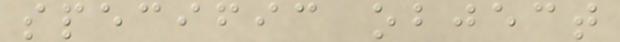specific object
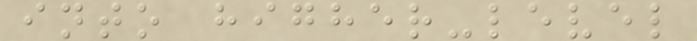into higher-level
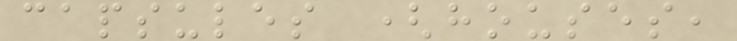capsules (houses,
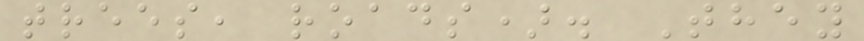trees, roads). They
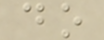do
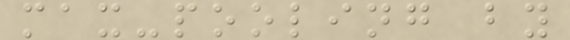max-pooling by
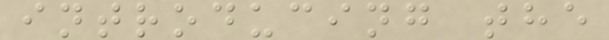introducing the
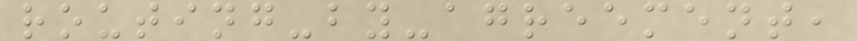routing-by-agreement,
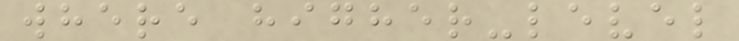where higher-level
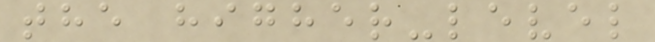the higher-level
